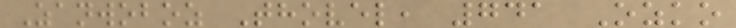Zanwoboz Thovel, 741 Ozko
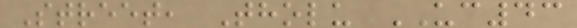Street, Tholu UC43
